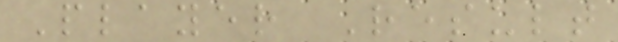Player Result
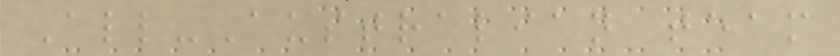All-Australian team
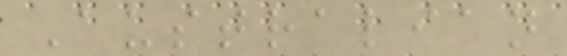Australian
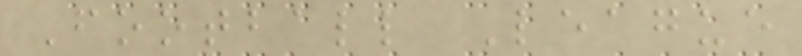Football League
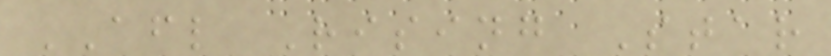AFL Rising Star
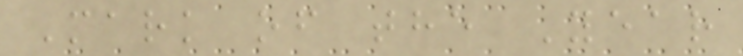Mark of the Year
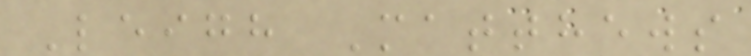Leigh Matthews
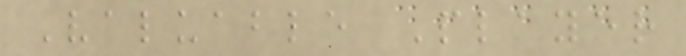Valuable Player
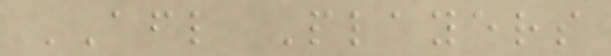AFL Players
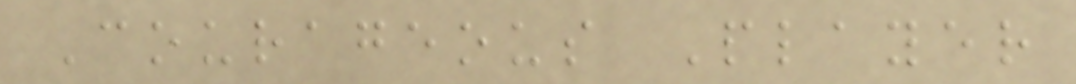Courageous Player
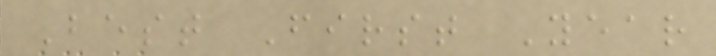Best First Year
